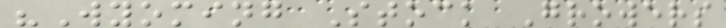"Wyoming Stock Growers
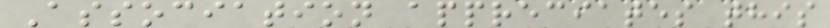Association appreciates this
